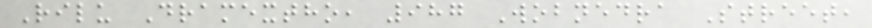Rilu Dramextho, 987 Wobnedra Street,
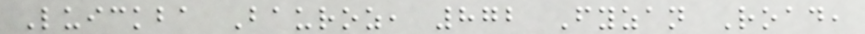Luickba Bauroz, 872 Fyzan Road,
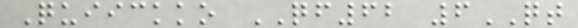Quiickko QF62 6QT
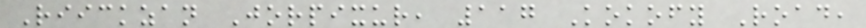Riickzan Jorpixur, 117 Kokofy Road,
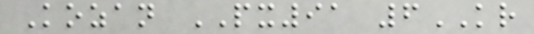Kozan PX91 6KR
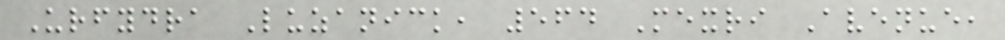Urfydra Luzanick, 564 Mexri Avenue,
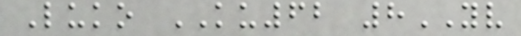Luko KU62 8YV
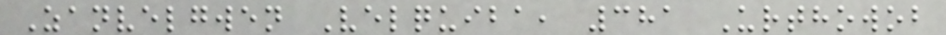Zanvelgwen Velquiba, 381 Urthowob
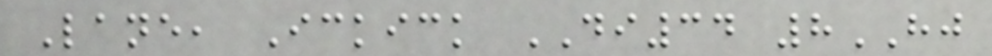Lane, Ickick DI34 8HJ
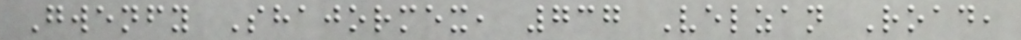Gwenfy Shajormex, 737 Velzan Road,
